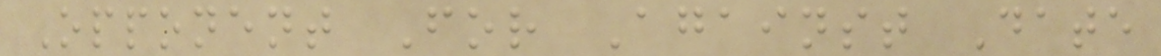Opponent For Against Date
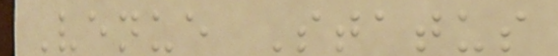Venue Status
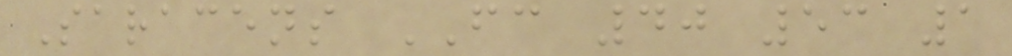Saracens FC 40 53 1
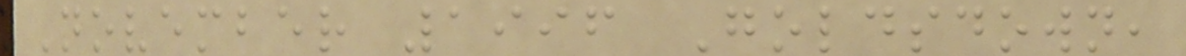November 1996 Goldsdown,
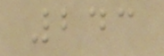243
